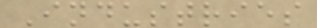Industries
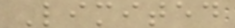Limited
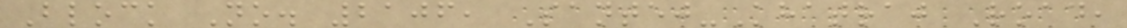Block No. 2106, Santej-Khatraj Road,
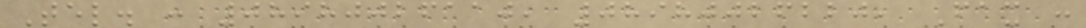Tel. : 08980026110, 08980026220, Fax :
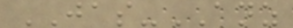JAS-ANZ
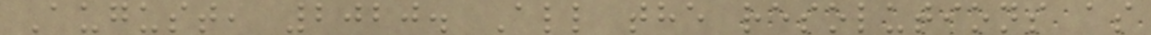August, 2020. All the resolutions as
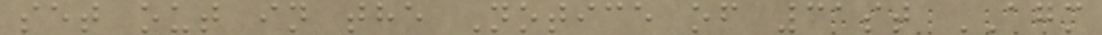set out in the Notice of 31st AGM
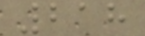218
